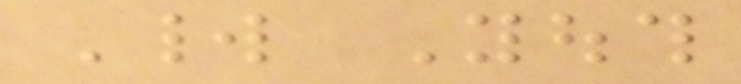World Youth
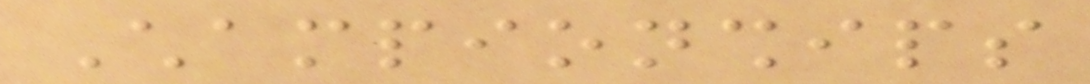Championships
